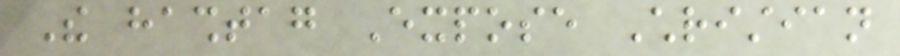The hashtag Expose Christian
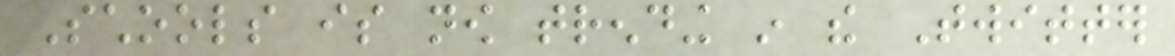Schools is now trending in the Twitter
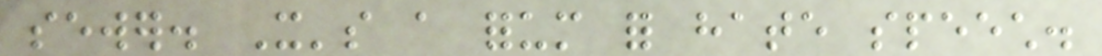sewer. It's a forum for hate speech.
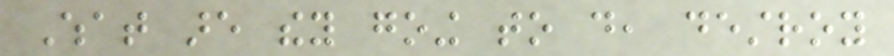What are they going to do, destroy
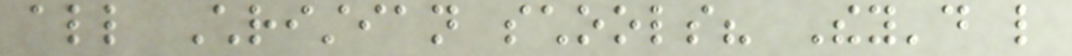all Christian schools? They'd like
